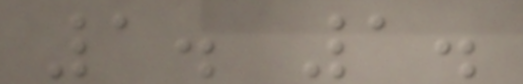1. 1.
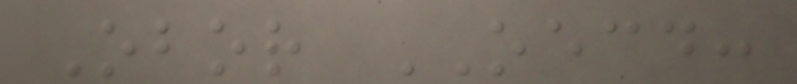Obor OECD:
